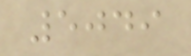5049
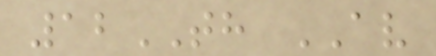12TH AV
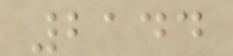2144
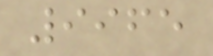9965
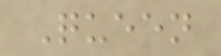Queen
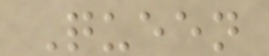Queen
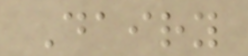Dairy
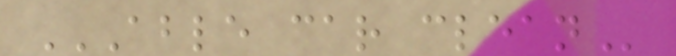ABLE CAR CLEAN
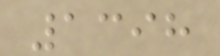1398
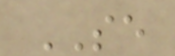SE
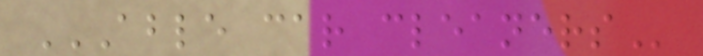ABLE CAR CLEANERS
